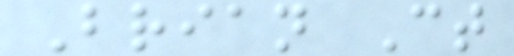Brian Ct
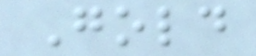Gold
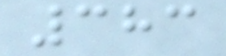383
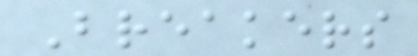Breakers
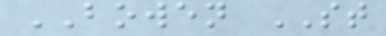BOWEN ST
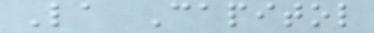La Capitol
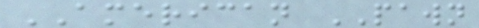AMERICAN PAWN
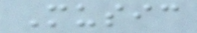Music
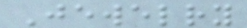Jewelry
